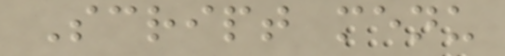Script menu
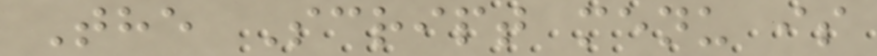The Script menu is
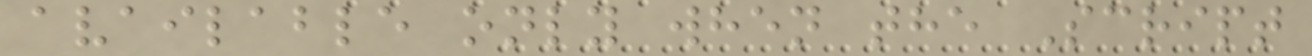available only when the Script
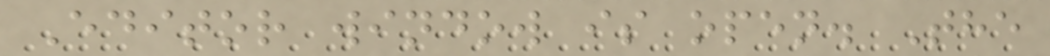Editor window is open. The
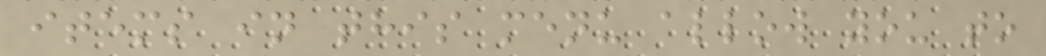items in this menu allow you to
